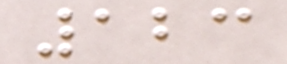123
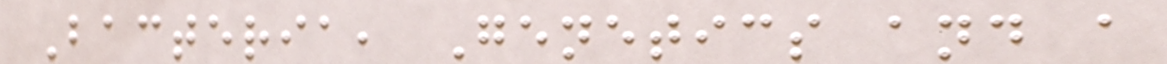Bacteria, Genetics and a
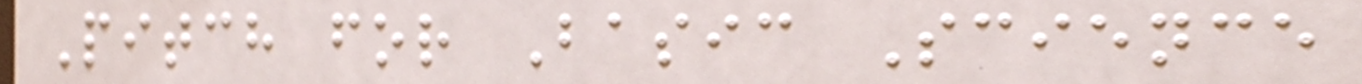Pitch for Basic Science
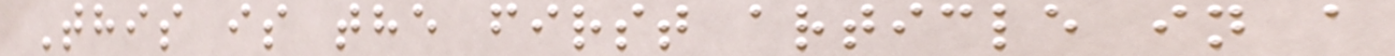This is the first article in a
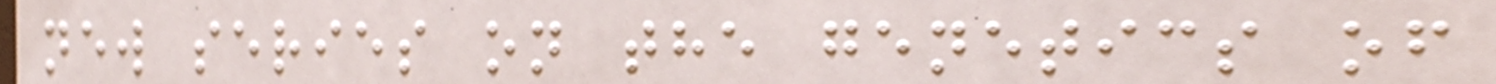new series on the genetics of
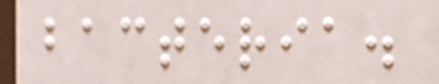bacteria.
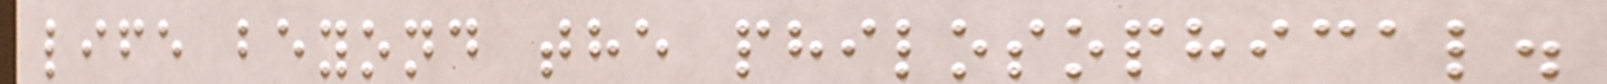life beyond the philosophical.
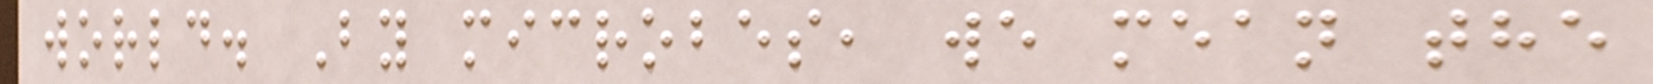world. By microbes, we mean the
